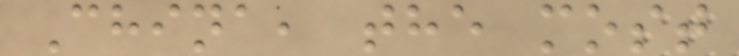China, the most
